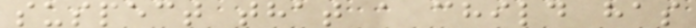suspect that a child has
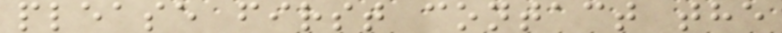please first contact the
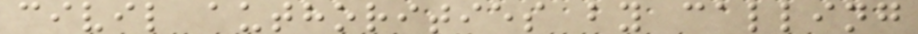civil authorities by calling
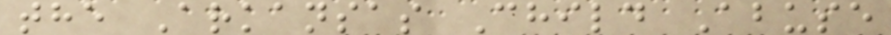the Arkansas Child Abuse
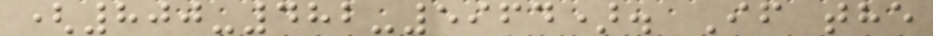(800-482-5964). If the
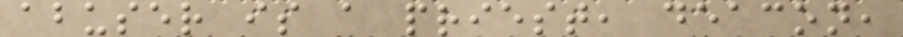abuser is a priest, deacon,
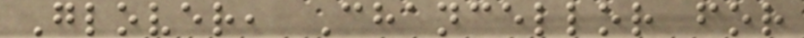Glover, Chancellor for
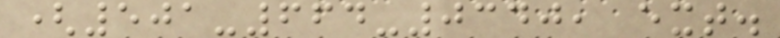(501-664-0340, ext.
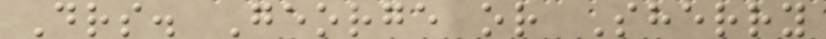Drs. George or Sherry
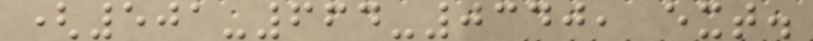(501-664-0340, ext.
